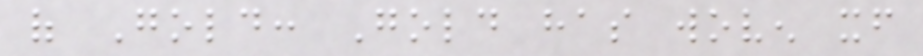of Gold: Gold has woven itself
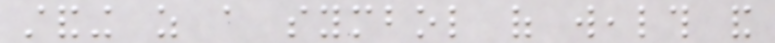standing as a symbol of wealth and
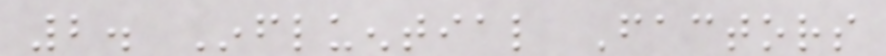2. Influential Factors
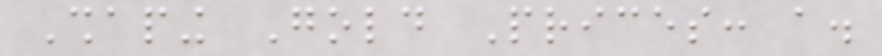Shaping Gold Prices: a.
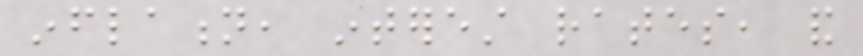inflation, interest rates, and
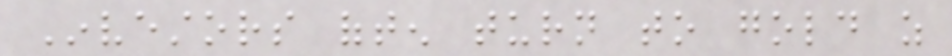Investors often turn to gold as
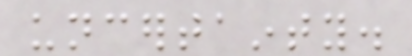uncertainty.
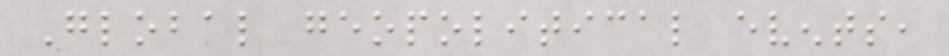Global geopolitical events,
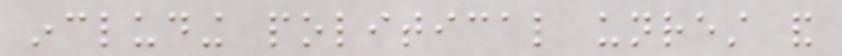including political unrest and
